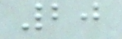20
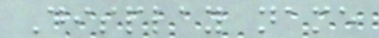Display name
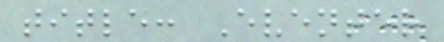title: Eventer
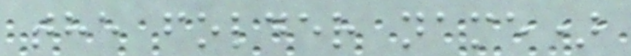the folder name)
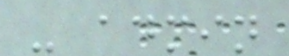- admin
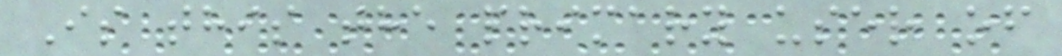Is this the primary user of
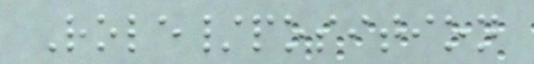Role/position
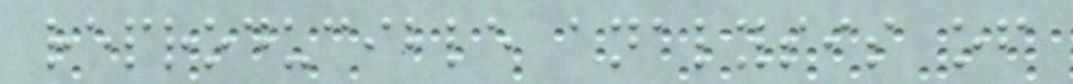reproducible analysis of
